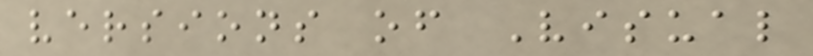versions of Visual
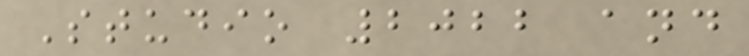Studio 2022 and
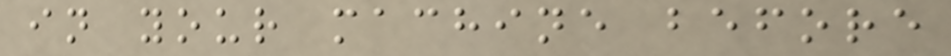in your machine before
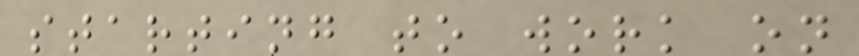starting to work on
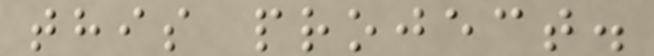this project.
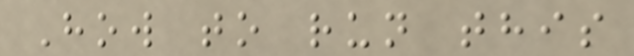How to run this
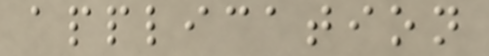application
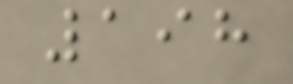198
